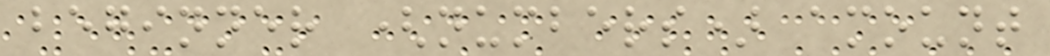beginner (numbers) amount
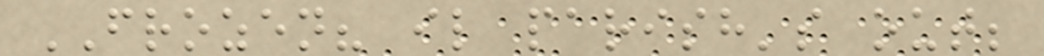FROZEN? il parish's out;
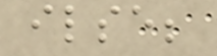ilse;
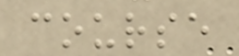course
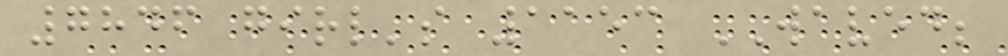7846 girl's 1153 WAVED;
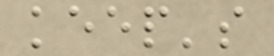keep's
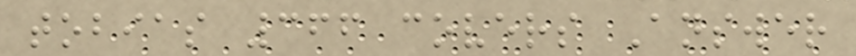tobias 366 covers Answer
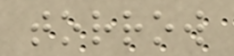torrow
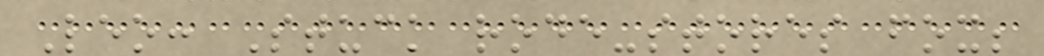Leo: Stuck rode-stores fox;
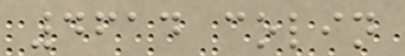4614 colin
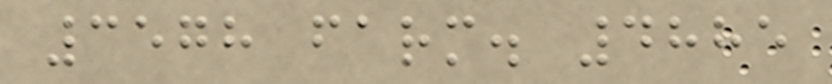3578 farm. 4885
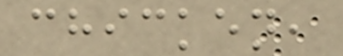chicken,
